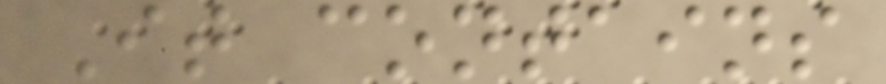It contains
